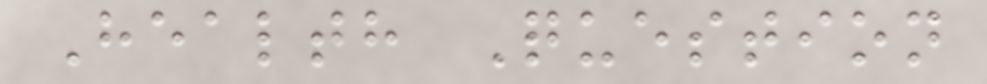Health Question
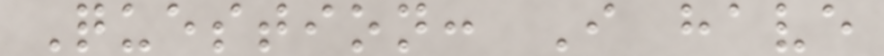Question: I have
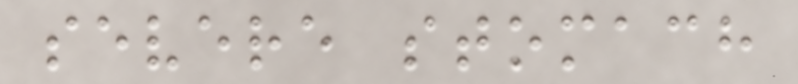severe stomach
